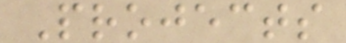Projects
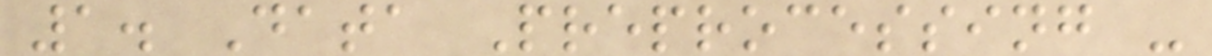1. Data Preprocessing -
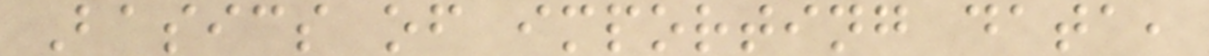Basics of importing data,
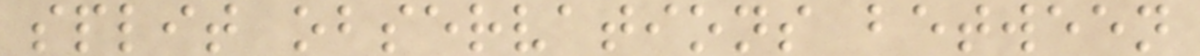split observations between
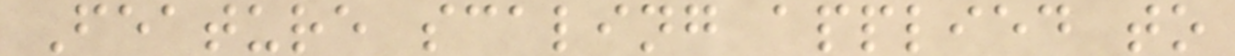Feature scaling applied to
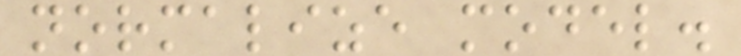normalize model.
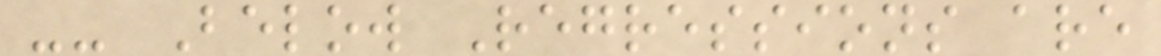-- Below Regressions are
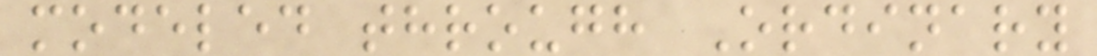modeled through Ordinary
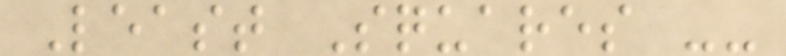Least Squares --
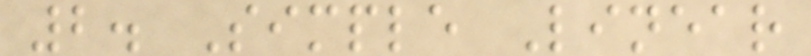2. Simple Linear
